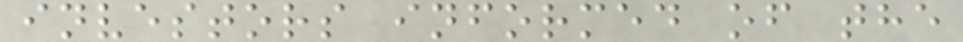investors informed of the
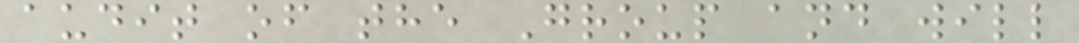audit of the Group and will
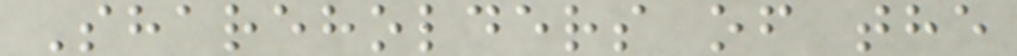Shareholders of the
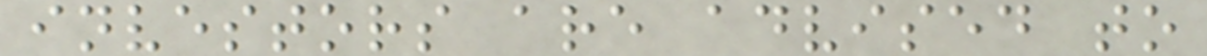investors are advised to
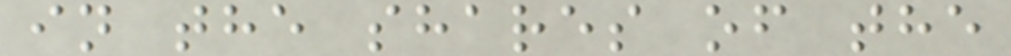in the shares of the
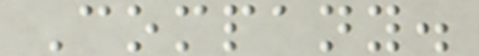Company.
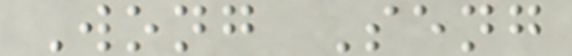Wong Seng
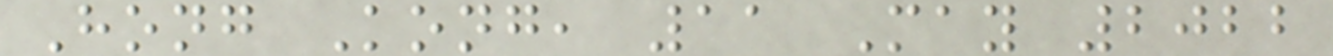Hong Kong, 11 May 2022
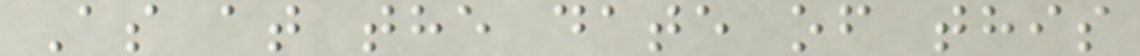As at the date of this
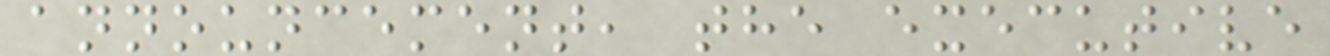announcement, the executive
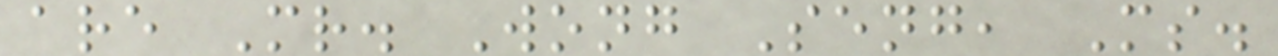are Mr. Wong Seng, Ms.
